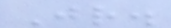Jr.
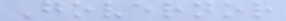Governor
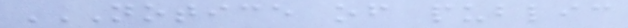NOTICE OF PUBLIC
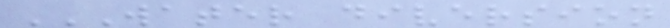WATER DIVERSION
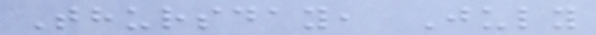Thursday, July
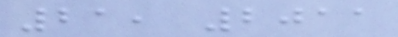21, 2011
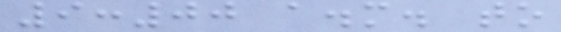9:00 a.m. to
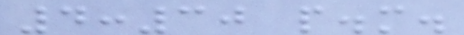4:30 p.m.
